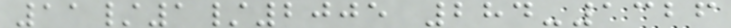11/1/2005 284-1326
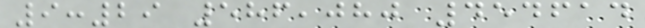9:29 586,080 454614
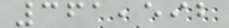361,592
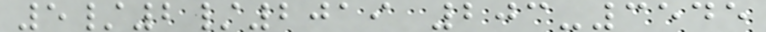5/2/2019 203-3545
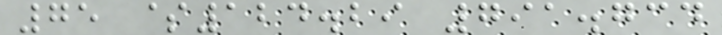75 $124.29 791.734
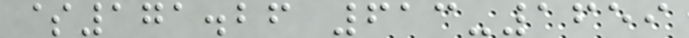$171.26 613-1659
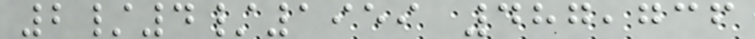2/4/1959 487,736
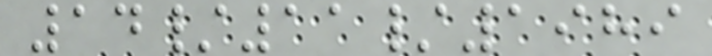14/11/1989
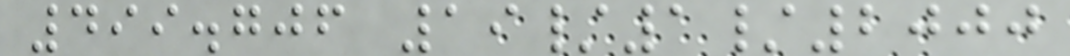499.706 19/1/2000
